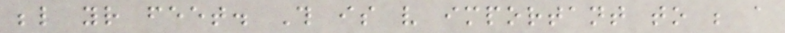below your feet. This is very important to be a
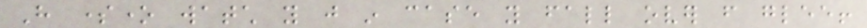Have someone watch you just in case you fall over from glee!
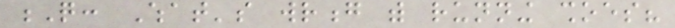Q: What's wrong with running shoes?
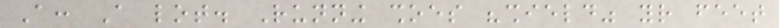A: A lot. Running shoes "shield" your feet
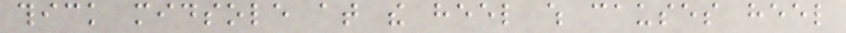thick midsole at the heel which causes heel
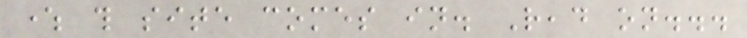where this site comes in. Read on...
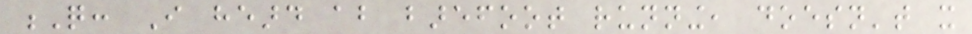Q: I heard about barefoot running, doesn't it
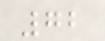72
